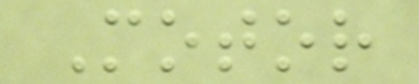Motor
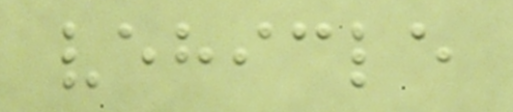vehicle
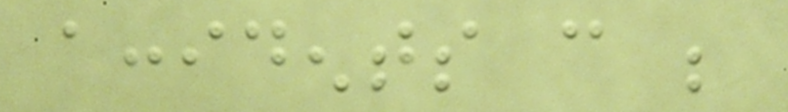accidents can be
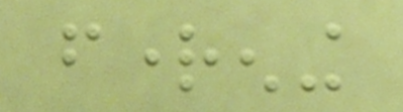frightening
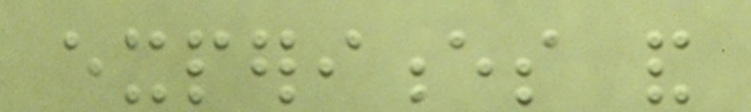experiences and
